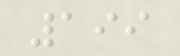199
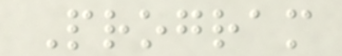Program
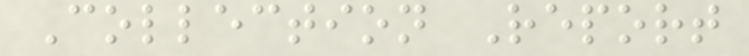Collection Report
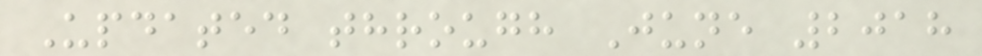Updated through June 2018
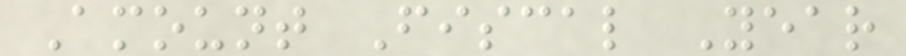Amount Fiscal Year
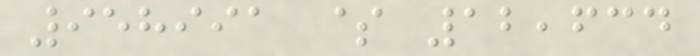958991 $ 12,634
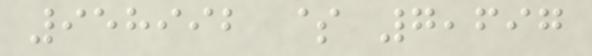958992 $ 7,697
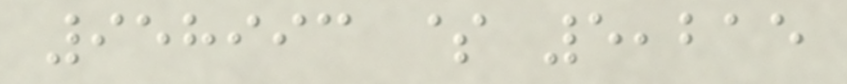958993 $ 5,215
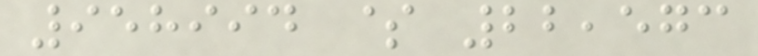958994 $ 22,573
